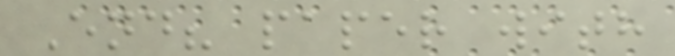End? paper with
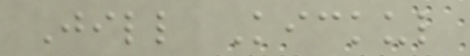Jill Kickul
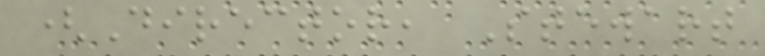(Director, Stewart
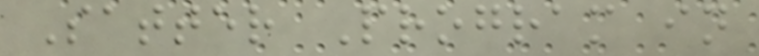Satter Program in
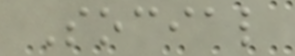Social
